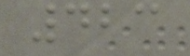423
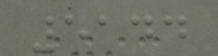5144
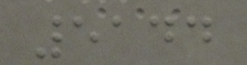5144
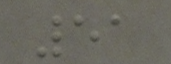51
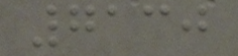7130
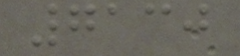7130
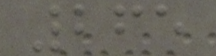265
